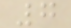7
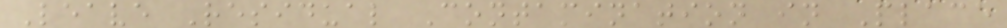Leave Residual Contamination in Place
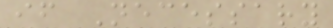if Necessary
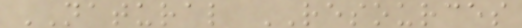NATURAL RESOURCES
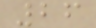26
